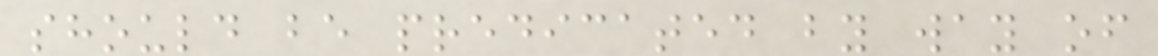should be predicated by way of
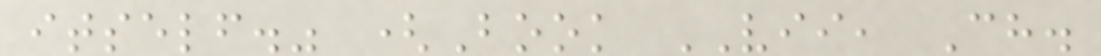itself." (Book VII, Ch.
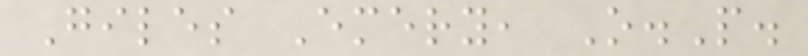Giles Emery, O.P.
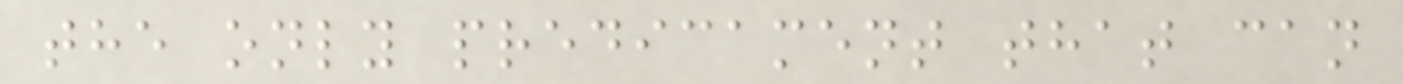the only predicament that can
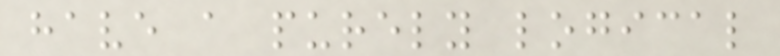have a purely logical
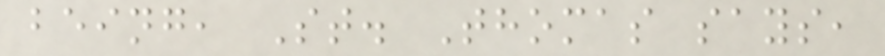being, St. Thomas says,
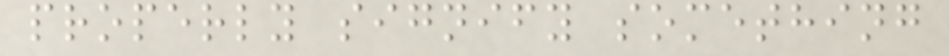properly signify something
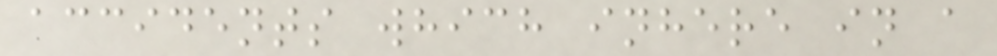accidents which inhere in a
